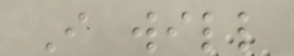I will
